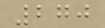270
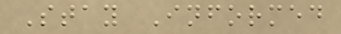Stay Informed
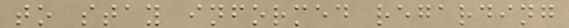to stay informed regarding
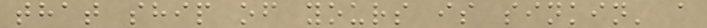that ship of yours is sinkin' a
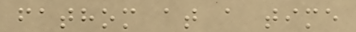fathom at a time
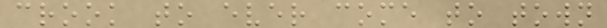crook to ever come to town
